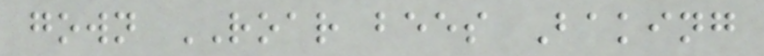gown ROAR bees Baking
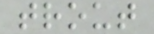trout
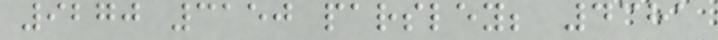9270 3150 parsley; 4381
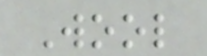Wool
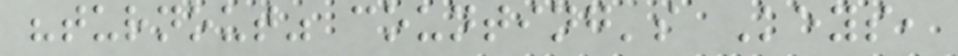"turnout" counting's Keys,
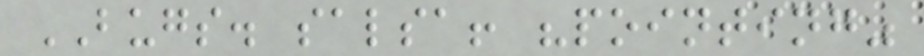BUGS. salsa! "pointing"
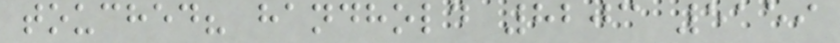touched? handhold 8203 5159
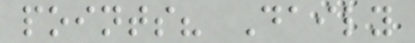points? Daily
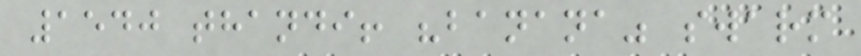1540 thandi! "banana" swarm
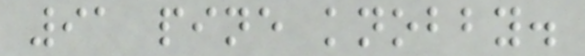91 pine knobby.
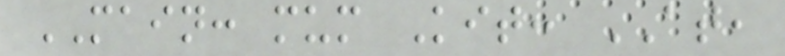MAIN: mum Kit: AT,
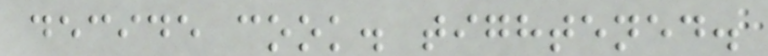decide cook. tightened.
